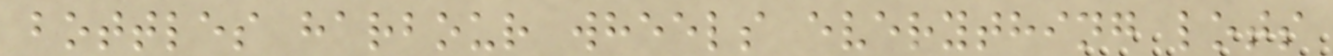bottles harbour wheels everything lots
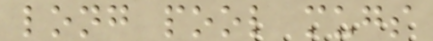long pool mugs
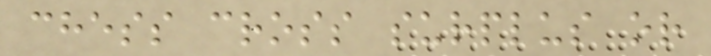chess cross surplus or
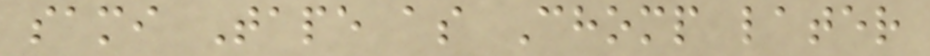sami Tape as Chomp later
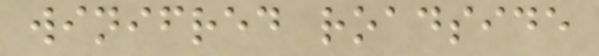winifred roadside
